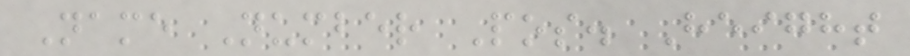Name Number Pos. Height
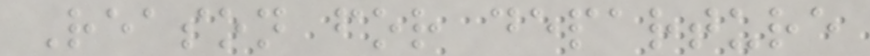Reason for departure
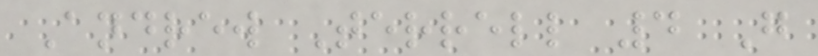Andrew Terrell 4 G
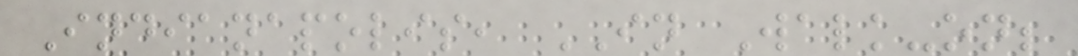Indianapolis, IN Walk-on;
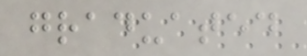graduated
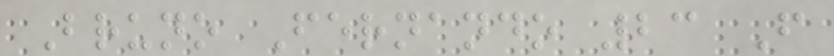Bruno Fernando 23 F
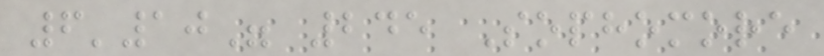6'10" 245 Sophomore
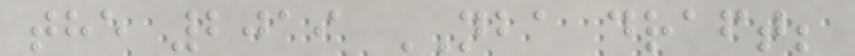the 2019 NBA draft;
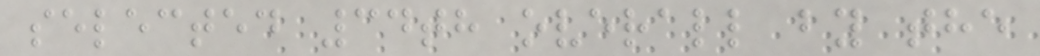selected 34th overall by the
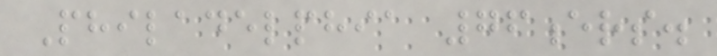Philadelphia 76ers.
